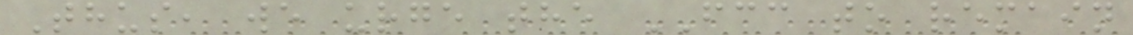Thus, we urge the FCC to remain
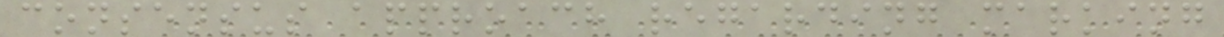consensus approach regarding marking
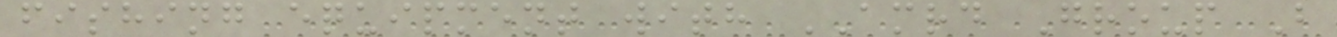fishing equipment with AMRD Group B
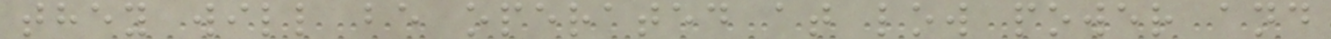they will be operated at low power and
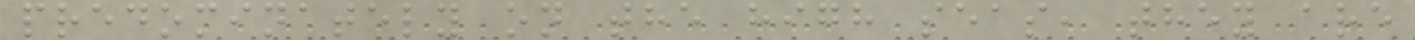predominately on the high seas, they are
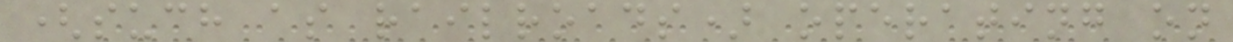(such as railroads) operating on
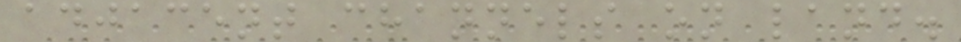adjacent channels on land.
